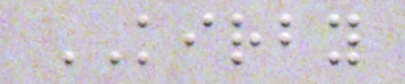KIRBY
